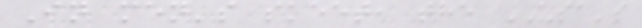In men's skeet, the USA's
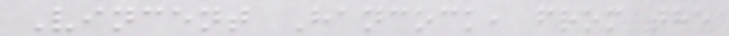Vincent Hancock, from the
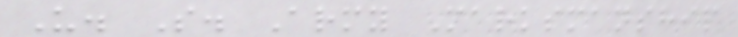U. S. Army Marksmanship
